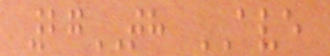27TH AVE
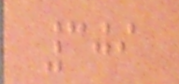309
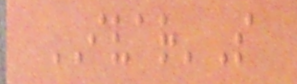IVAR'S
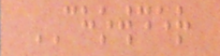CHOWDER
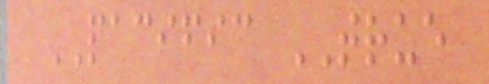PACIFIC TRUE
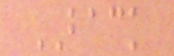BACK
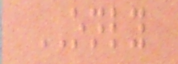ONLY
